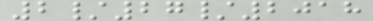2/27/2018
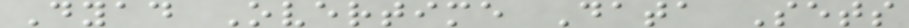Dyad Overtime Data Sets
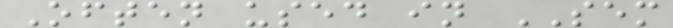Often used in SEM
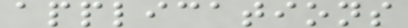applications
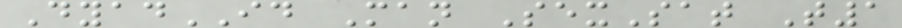DyadID Man SexSat T1
